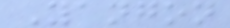Yangon
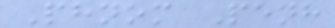Phnom Penh
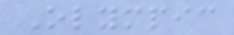Olympic
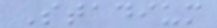Stadium
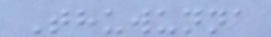Thuwunna
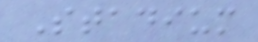Stadium
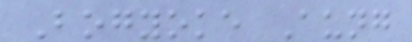Bogyoke Aung
